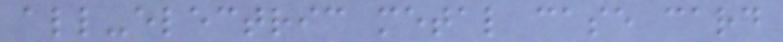all-electric metal case card
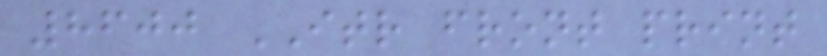8600 ITR front print
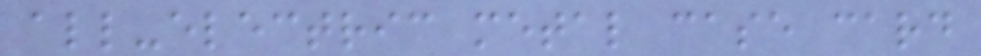all-electric metal case card
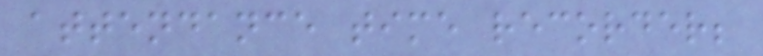attendance time recorder;
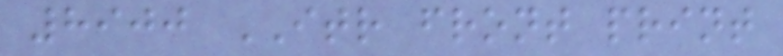8900 ITR front print
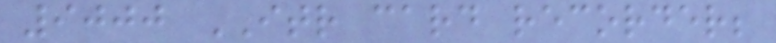9000 ITR card recorder;
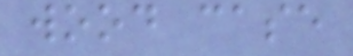wood case
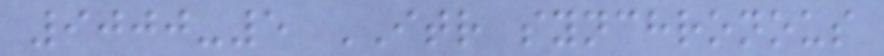9000-5 ITR synchronous
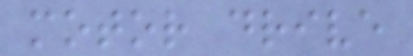motor drive
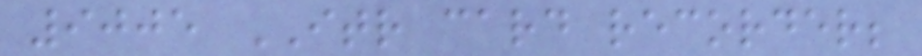9005 ITR card recorder;
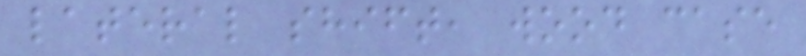lateral shift, wood case
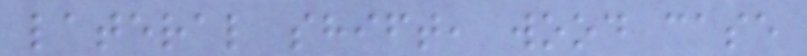lateral shift, wood case
